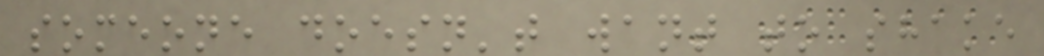someone doesn't want to shake
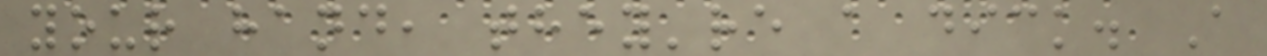your hand, they're a dick. A
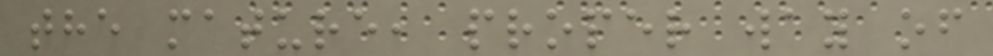the mature, proper way of
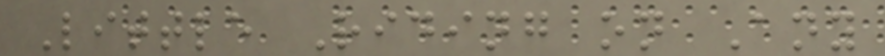Little Riding on Any
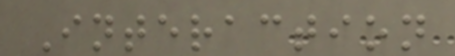Interaction
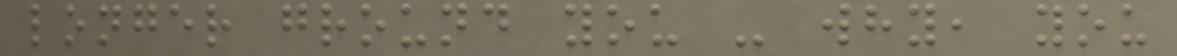longer ground you - why, you
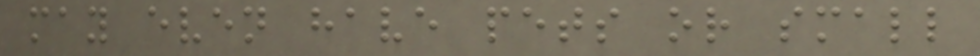may even have pets or small
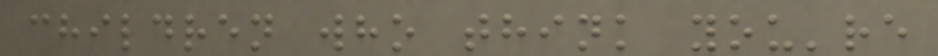children who think you're
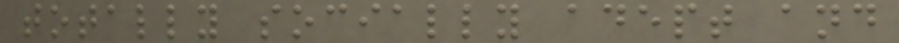totally socially adept and
